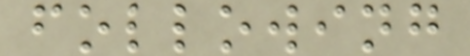following
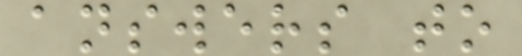answers to
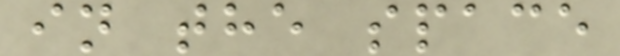in the space
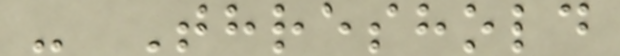- Threshold
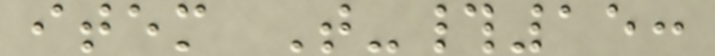item T-#15:
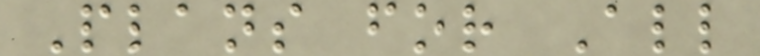Plans for All
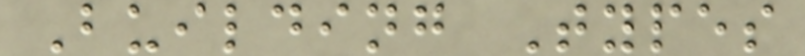Building Types
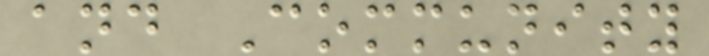and Community
